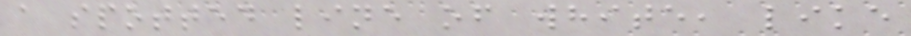a spotted line of white, like
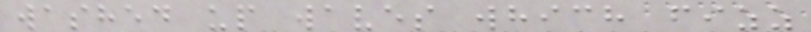washed up waves which fizz
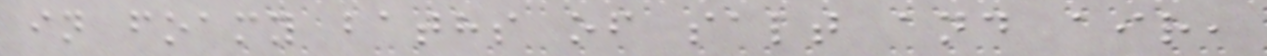in foamy baths of salt and air,
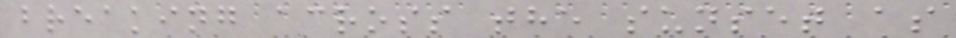breaking across the sunset as
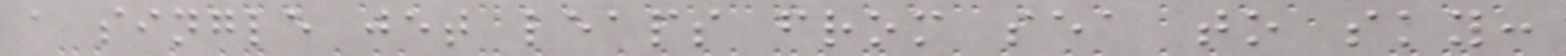a single jet leaps from sea to sky:
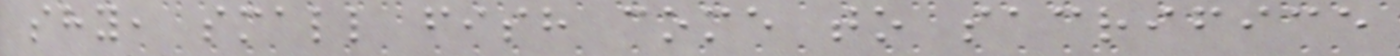shy, small fish come to sacrifice
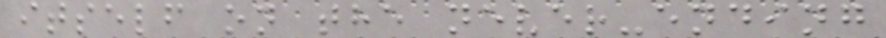itself on the never-ending
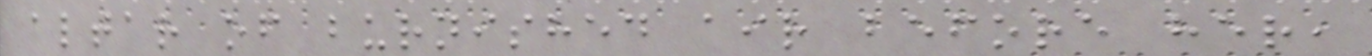altar of burnished air before her,
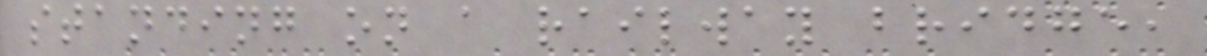standing on a railway bridge,
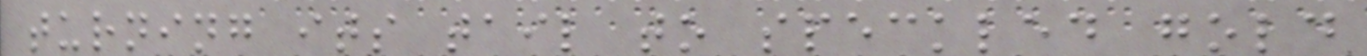turning its tail to speckled gold
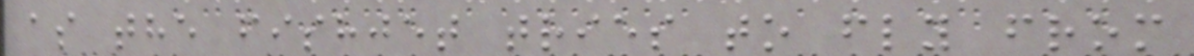as the fishjet tries to fly from
